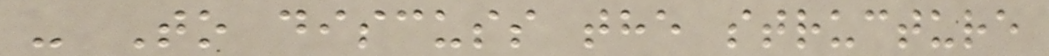- To discuss the structure
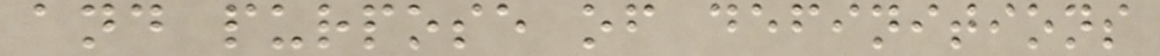and purpose of definitions
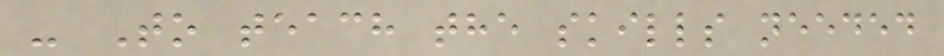- To teach the skills needed
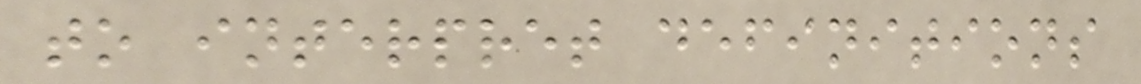to interpret definitions
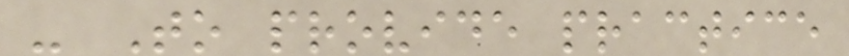- To provide practice
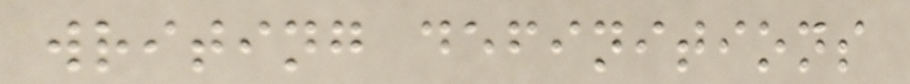writing definitions
